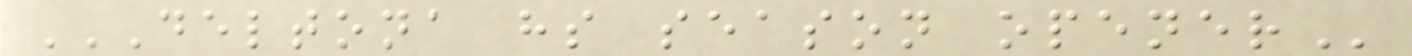DELTONA HS SEASON OPENER
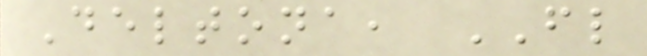Deltona, FL
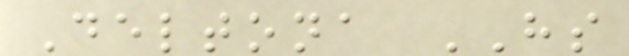Deltona HS
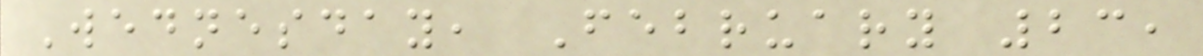Wednesday, February 23,
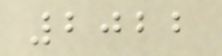2022
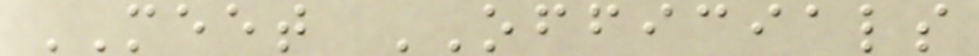MEET OFFICIALS
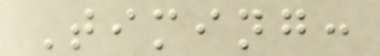Timing:
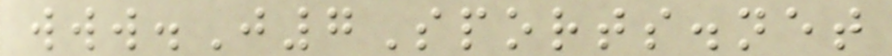www.J7Sports.net
